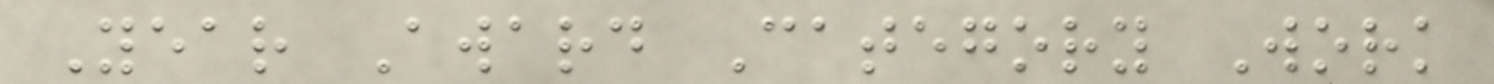Year Award Category Work
